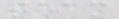team
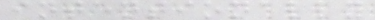intentionally
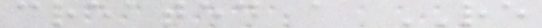created a RE
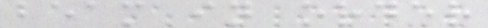beam in order
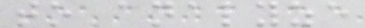to analyze
